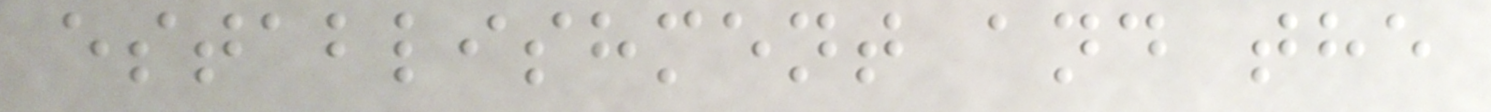establishment and the
